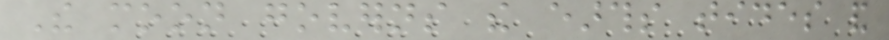The moon governs the earths tides and
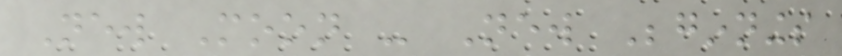New Moon - New Beginnings
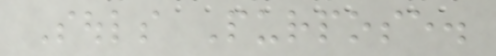Souls Purpose.
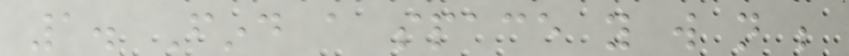1. Find a space you will not be
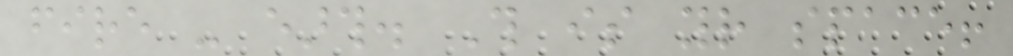fire - earth. This is your space!
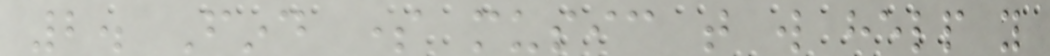2. Find some music that will help you
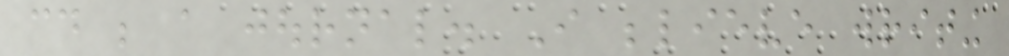could be a journal. I believe writing
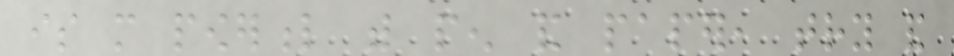is more powerful with pen and paper, try and
